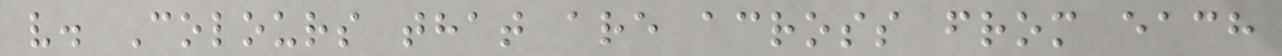v. Colours that are across from each
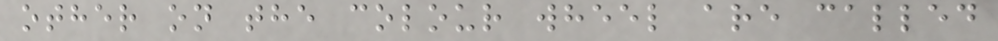other on the colour wheel are called
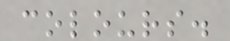colours.
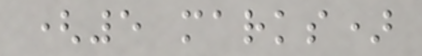(5 marks)
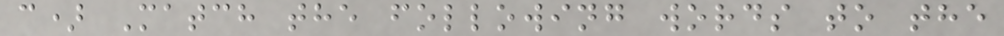c) Match the following words to the
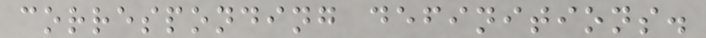corresponding definitions.
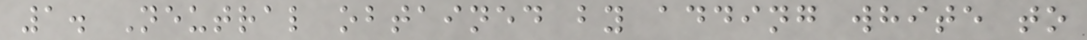1. Neutral obtained by adding white to
